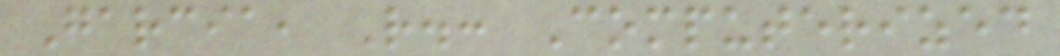Garcia, R.: Computerized
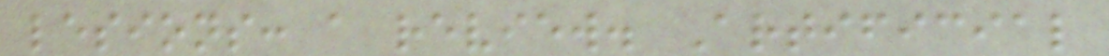lesions: a review. Artificial
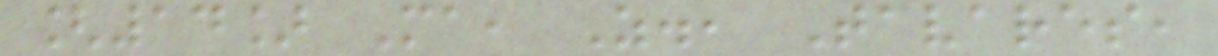[14] Ma, Z., Tavares,
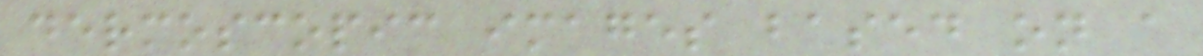dermoscopic images based on a
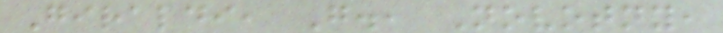Giraldi, G., Novotny,
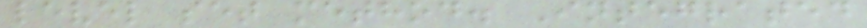level set method. Integrated
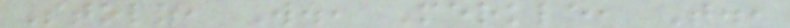Stolz, W., Merkle, T.,
